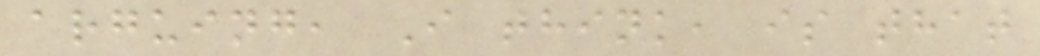arguing, I think, is that
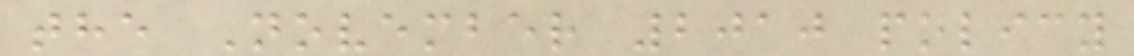the November 2010 policy
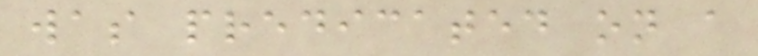was predicated on a
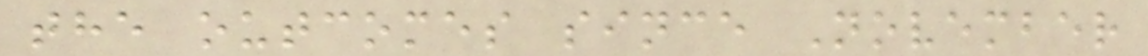the outcomes since November
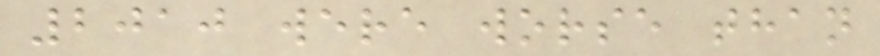2010 were worse than
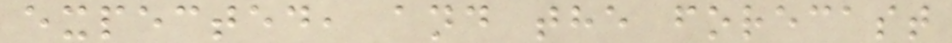expected, and the forecast
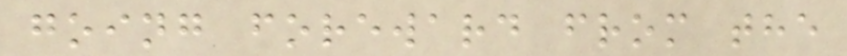going foreward from the
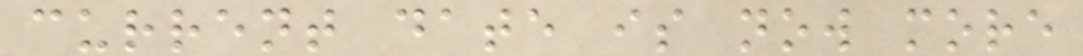current date is now more
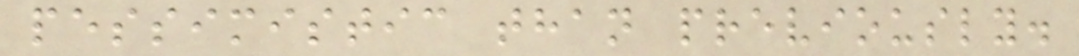pessimistic than previously.
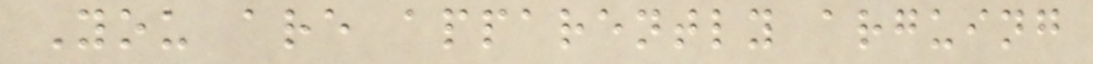You are apparently arguing
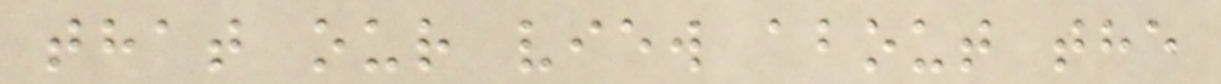that our view about the
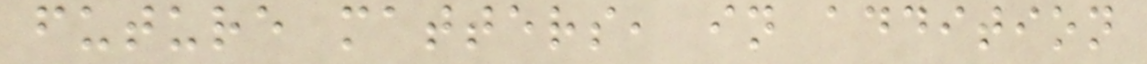future matters, in addition
